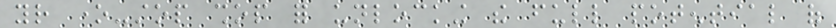your one-stop shop for unlocking the full potential of
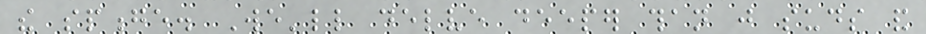the sponge. We'll delve deeper than just suds and
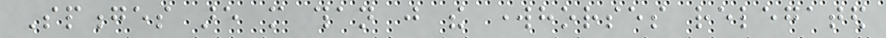Sponges are more than just the workhorses relegated
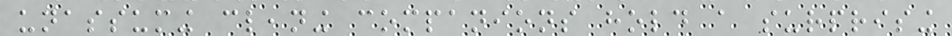unassuming cleaning companions hold a surprising
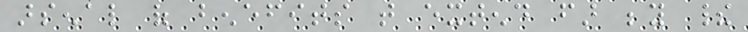arsenal of benefits that extend far beyond their
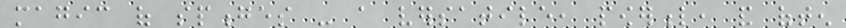magic of sponges - a versatile, powerful, and often
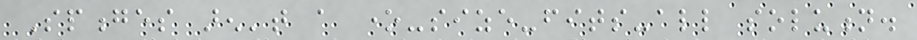Sponges aren't a one-size-fits-all solution.
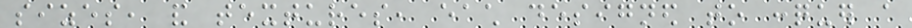sizes, and textures, each designed to conquer a
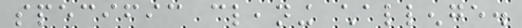specific cleaning challenge.
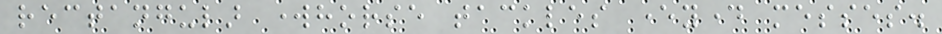rectangular workhorse tackles everyday messes.
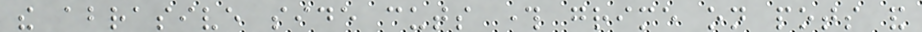the abrasive side cuts through grime on pots and
